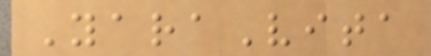YaraVita
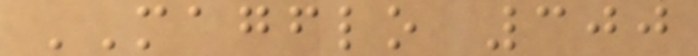MAGFLO 300
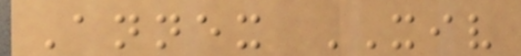Annex XIV
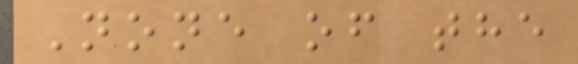None of the
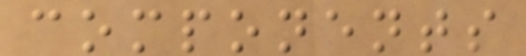components
